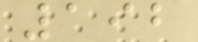192
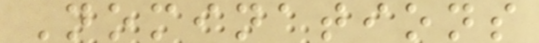Nominations
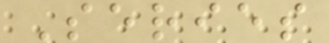Series
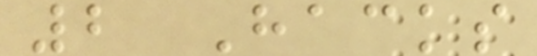2 Hacks
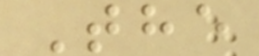The
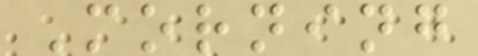Morning
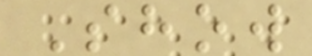Show
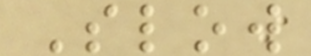Slow
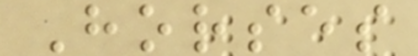Horses
